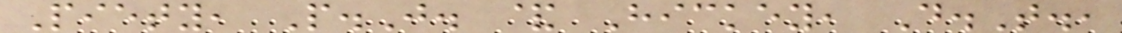Piety, P.J. & Hickey, D.T.,
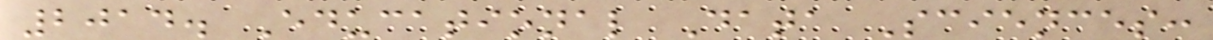2014. Educational Data Sciences:
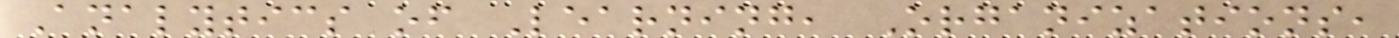Analytics of Learning, Organizations,
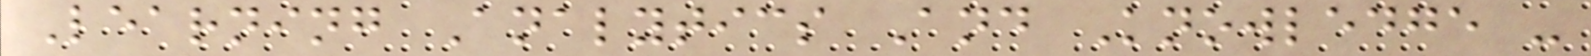Learning Analytics And Knowledge -
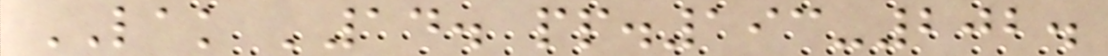LAK '14. pp.193-202.
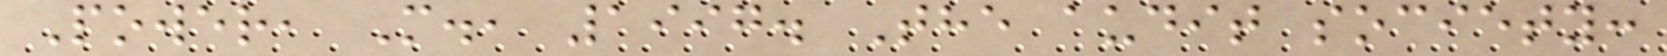Power, M., 1997. The audit society:
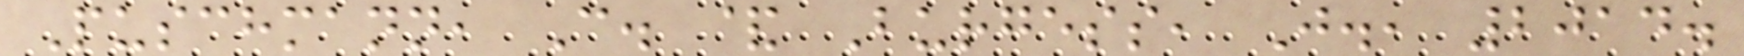Puschmann, C. & Burgess, J., 2014.
